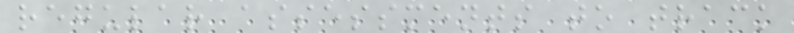regular assessments to track
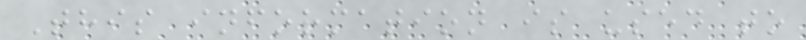This information is used to
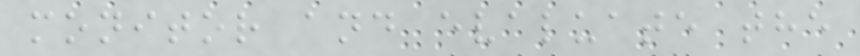monitor and evaluate the
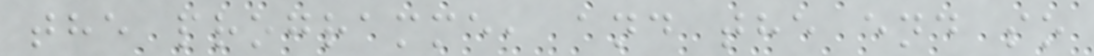the programme, and the end so
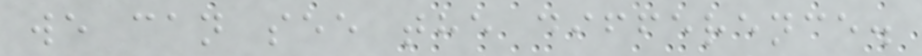we can see the difference.
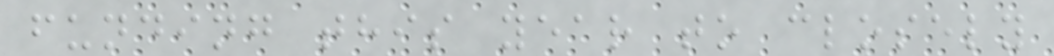funding this year to closely
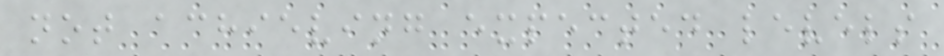not achieving expected levels
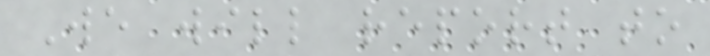We will report to
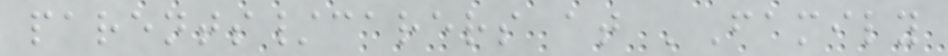parents/carers at 'Family
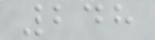248
